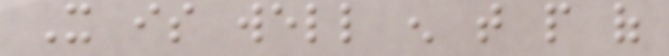It is well enough that people of
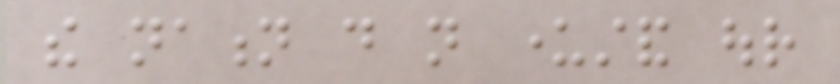the nation do not understand our
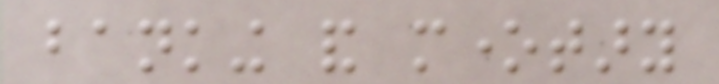banking and monetary
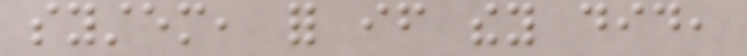system, for if they did,
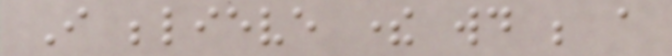I believe there would be a
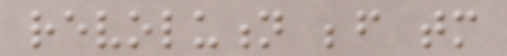revolution before tomorrow
